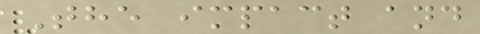The impact and
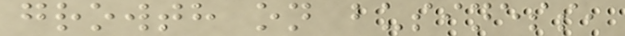growth on business,
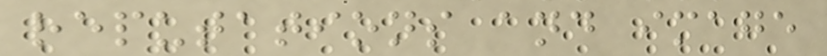reputations and image
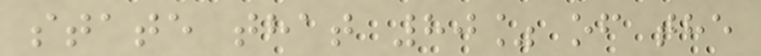state that 80% of the
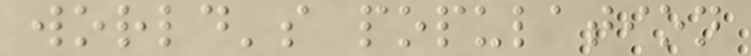world's population
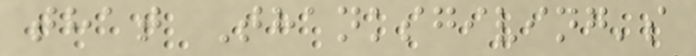that Thanksgiving's
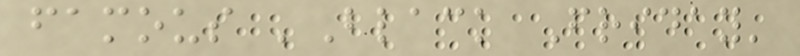famous 'Black Friday'
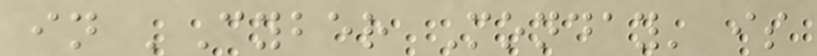in 'Cyber Monday' is
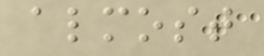almost
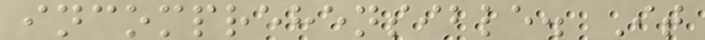incomprehensible. It
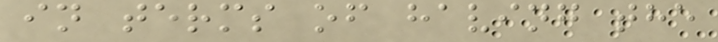in terms of having the
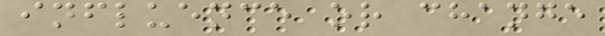influence or change
